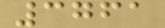3761
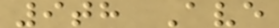9th Ave
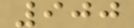900
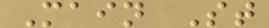Main St
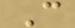C
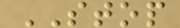STOP
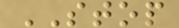STOP
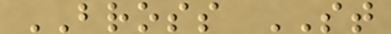BROSS ST
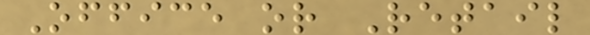Office or Retail
